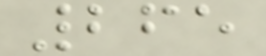265
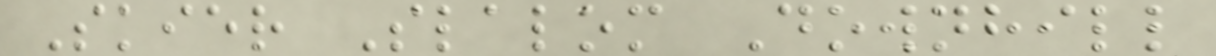Skier Slalom Downhill
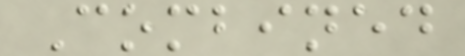Combined
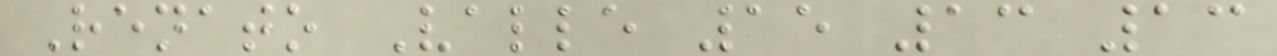Renato Valle 15 13 13
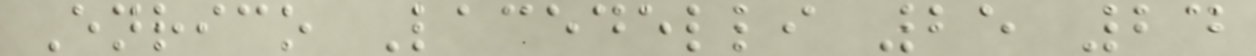Enrico Lacedelli 25 24
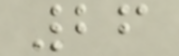26
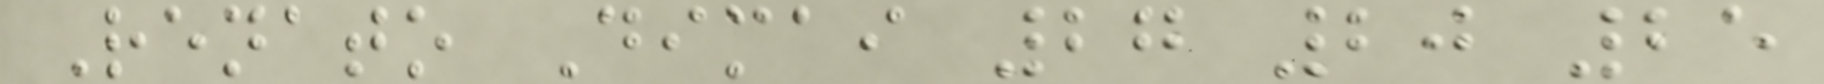Renato Dimai 27 20 25
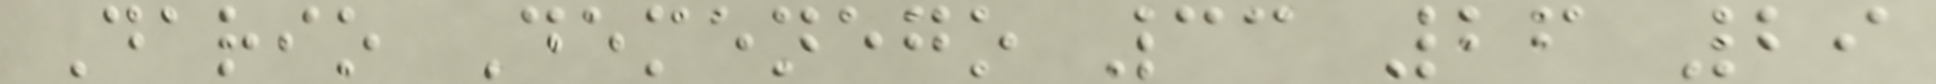Dario Demenego 33 26 29
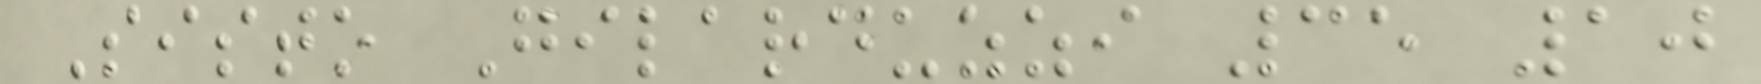Sisto Gilarduzzi 35 10
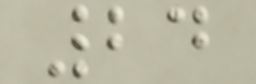24
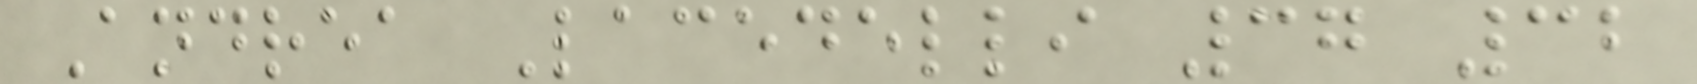Andrea Lacedelli 37 32
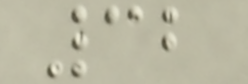32
